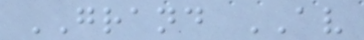GRAND AV
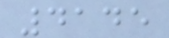4145
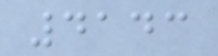4143
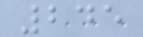245
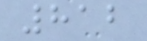812
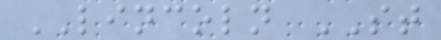LINCOLN ST
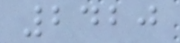2420
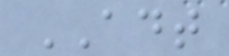ADT
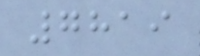7819
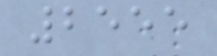2555
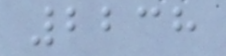2238
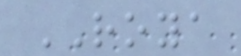ROYA
